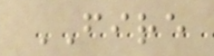FIRE
